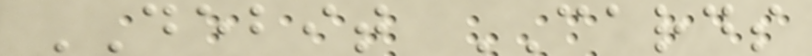DEBIT CARDS
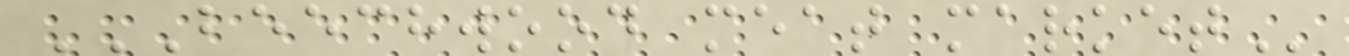BEECHWOOD MEAT MARKET
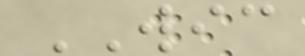WIC
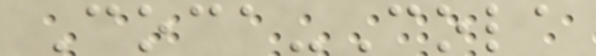Coca-Cola
